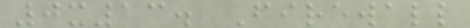0x13. Firewall
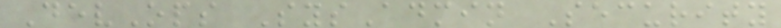DevOps SysAdmin Security
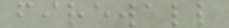firewall
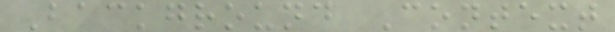Background Context
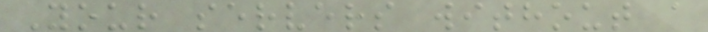Your servers without a
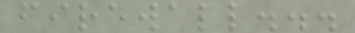firewall...
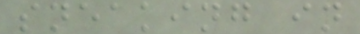sneaking in
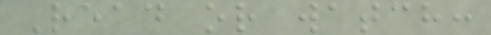Read or watch:
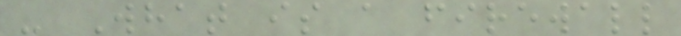- What is a firewall
